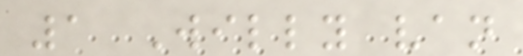1 Willy van
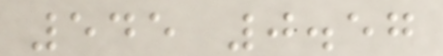545 0.57
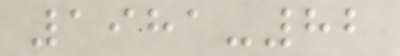1981-82
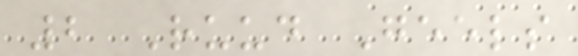2 Ruud Geels
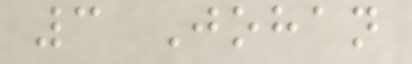3 Johan
